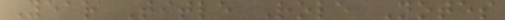Year Title Role Notes
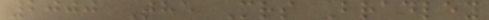2000 The Mrs Bradley
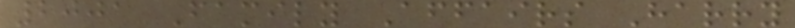2001 Family Affairs Harry
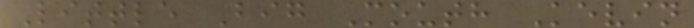Little Big Mouth Kevin
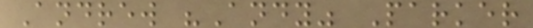Andrew "Andy" Parker
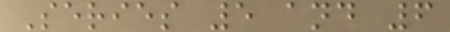Series 5 and 6
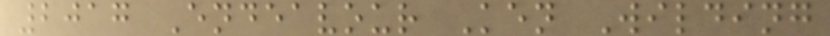2017 Endeavour Ken Wilding
